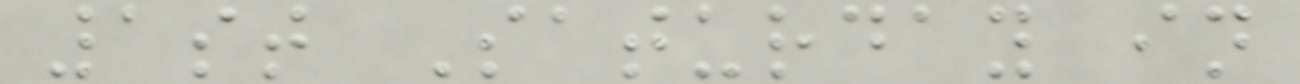1st Saturday in
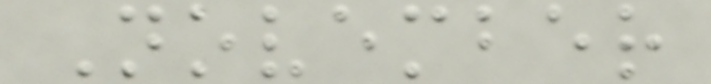November
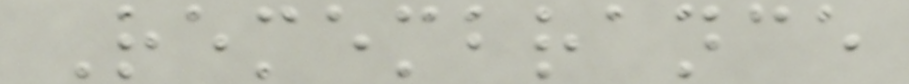Remembrance
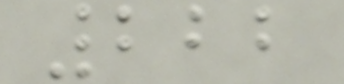222
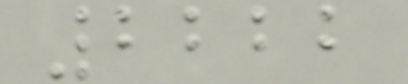2222
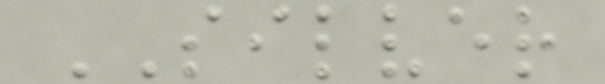SILVER
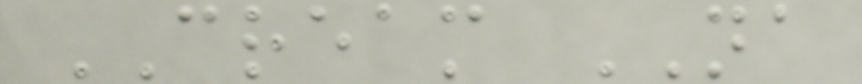CREAM NA
